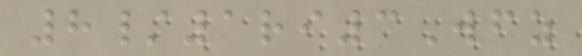8/1ri3Wfz
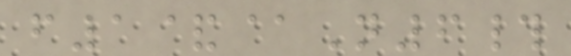f1&@N6#
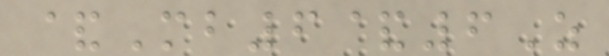&Mb6&6Z
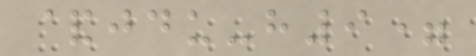&jdu-h9=
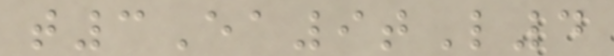t3Ea9tL4
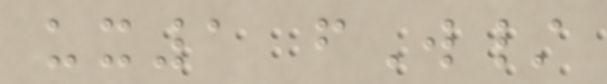ux1 fW/
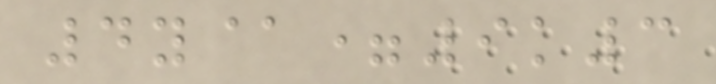4y@=9k3
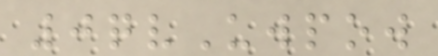0qvUwpow
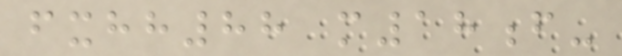fxhh88 m18f-
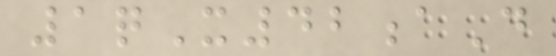1qX42aD
